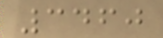3460
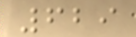629
